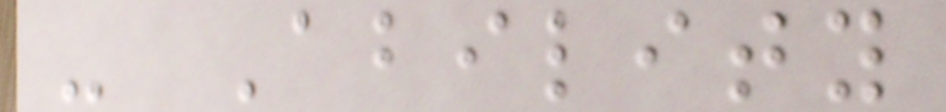- Ability
